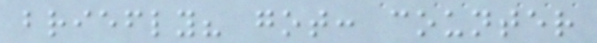briefly? got: counter
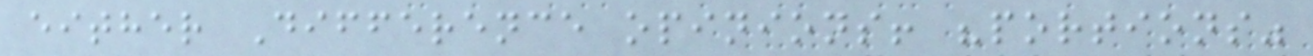either Difference opinions! "portions"
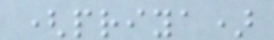(priya)
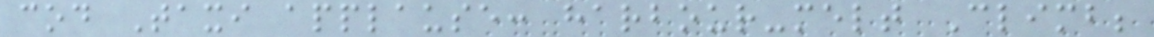cod Taxi applause: harbour-melt Climb;
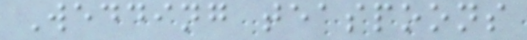Wedding teaspoons
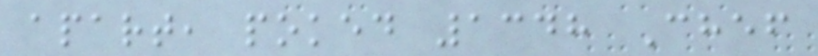apart, poked 1348 Chef
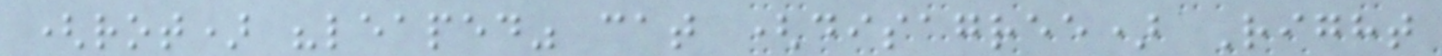(rot) "leaped" cat (disagree) Right
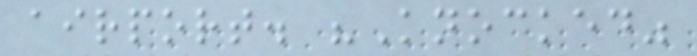airport. "Knocked"
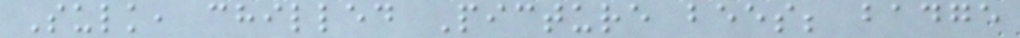Sulk, chilled Picture bees; badge
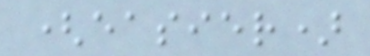(easier)
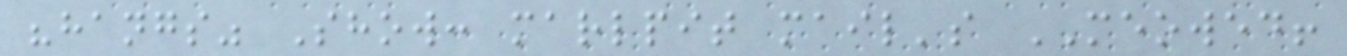"hangs" Show: marlpit mail's MEOWED!
